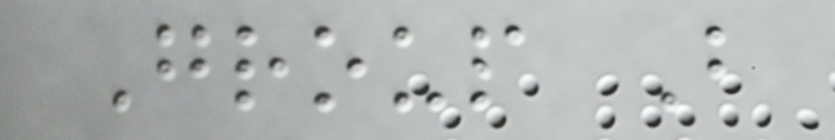Group B
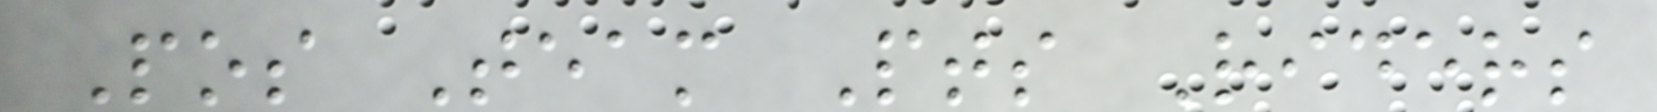Pos Team Pts Riders
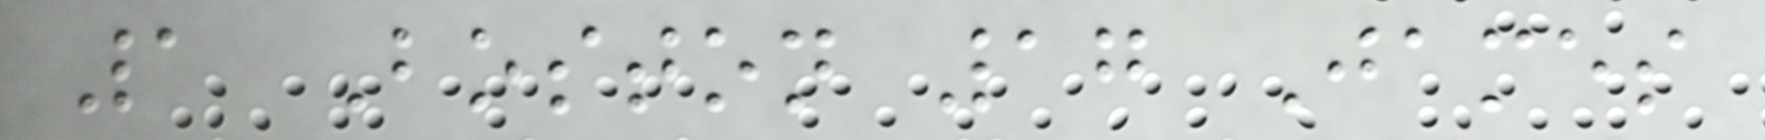1 Boston 17 James
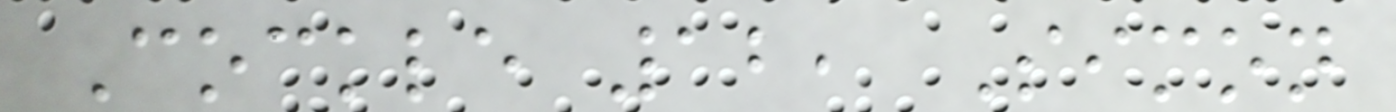Cockle 12, Simon
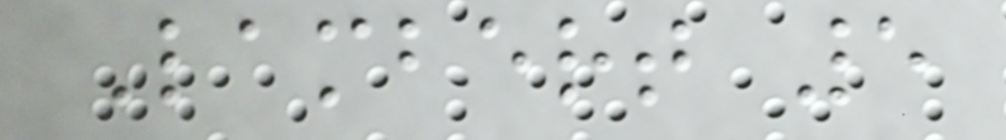Lambert 5
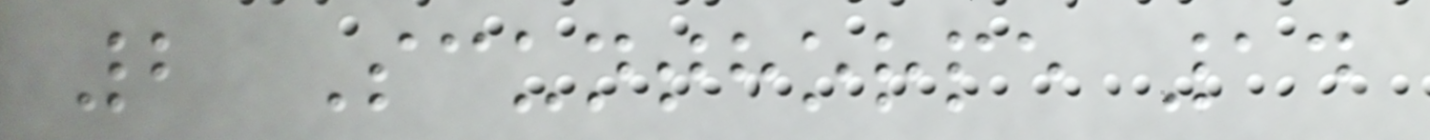2 Scunthorpe 14
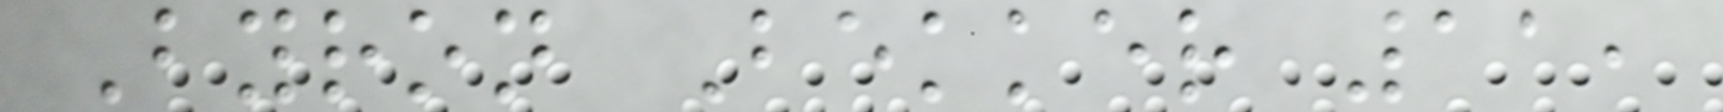Byron Bekker 11,
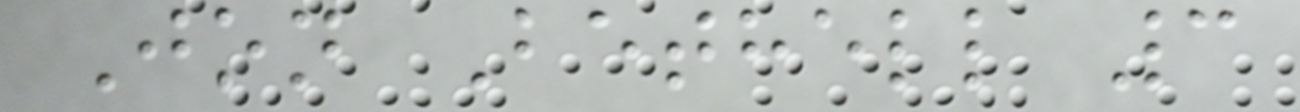Jon Bethell 3
